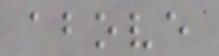above
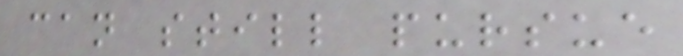can still pursue
